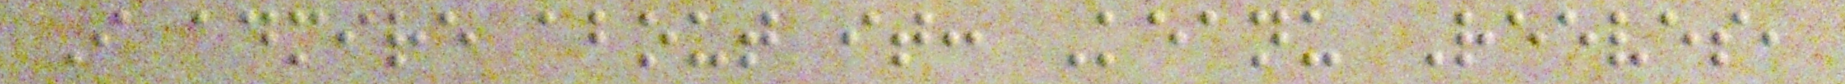I admire about it: Keanu Reeves,
